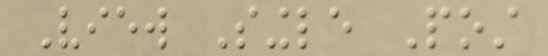View Single Post
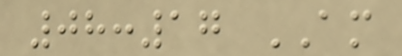08:17 AM
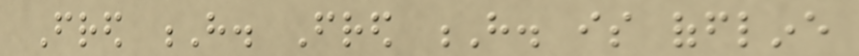Fred H. Fred H. is offline
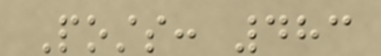Posts: 483
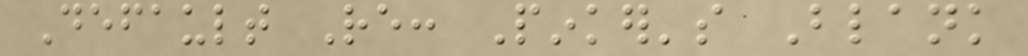Default Re: Pinker's Blank
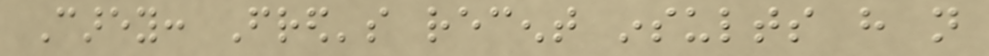Carey: Fred's recent insults have not
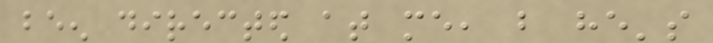been directed at me, but he's
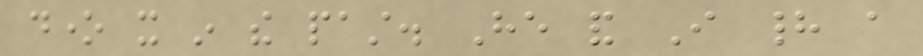done it in the past. He and I had a
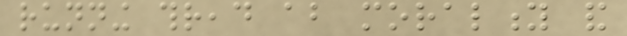running thread about morality and
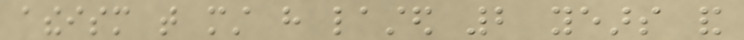atheism that must have lasted 2 years and
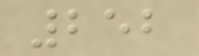252
